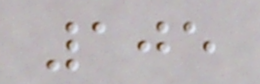105
